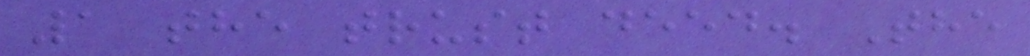1 the trust deed. The
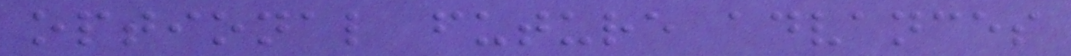optional future advances
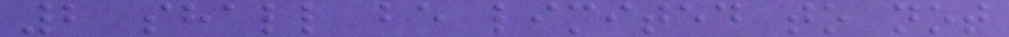2 shall be limited to not
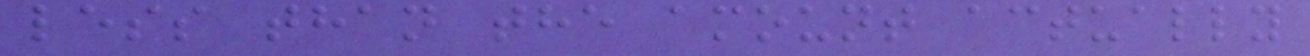less than the amount actually
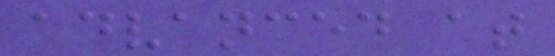advanced at
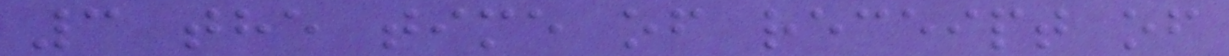3 the time of receipt of
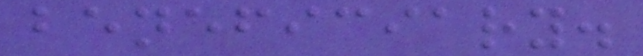beneficiary.
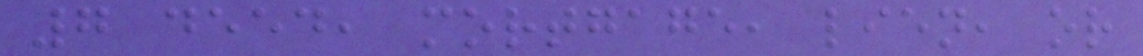7 deed, mortgage, lien, or
